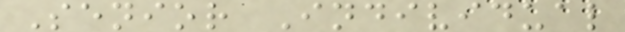Senior Individual
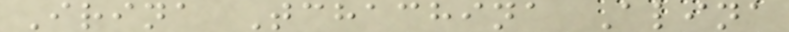Irina Tchachina Alina
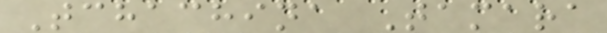Tchachina Tamara
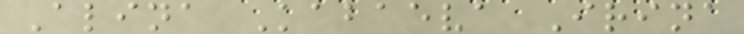Alina Kabaeva Irina
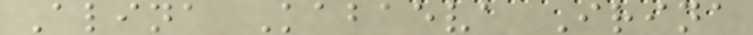Alina Kabaeva Irina
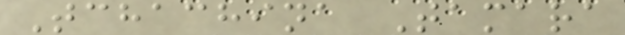Tchachina Tamara
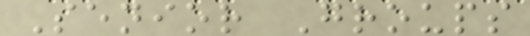Senior Groups
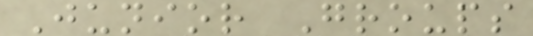Junior Groups
